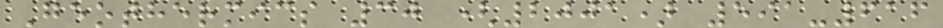Geothermics 30 (2001) 591-616
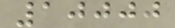10000
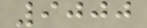9000
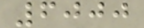6000
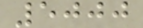5000
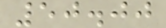50.00
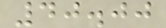40.00
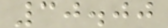30.00
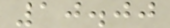10.00
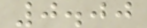0.00
